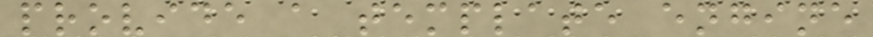provide a template engine
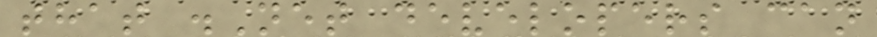that .Net developers can
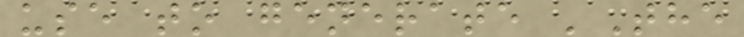use to generate 'The
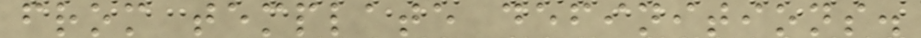from template definitions.
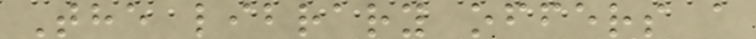The library offers a
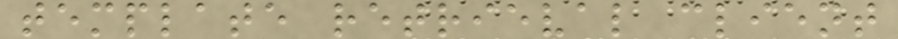template retrieval client
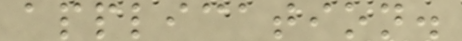application.
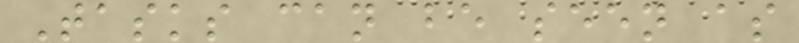Tasks can be seen as
